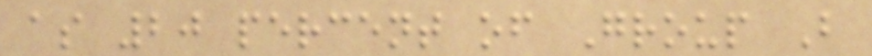as 20 percent of Group B
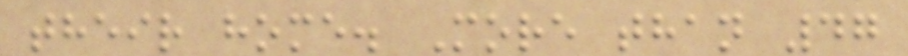their home. More than 47
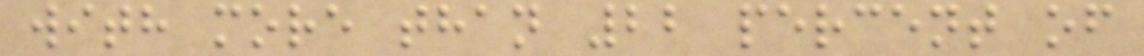with more than 22 percent of
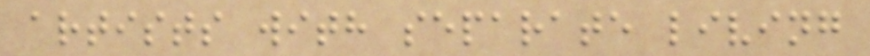artists with separate living
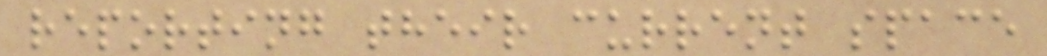reporting their current space
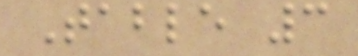Table 3
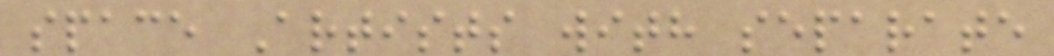space Artists with separate
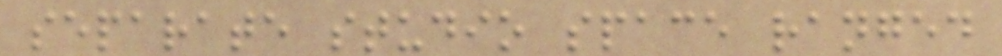separate studio space ranged
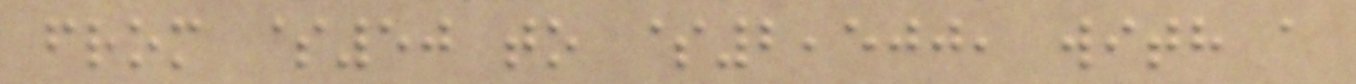from $50 to $2,500, with a
